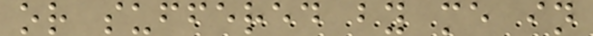or suffered by me in
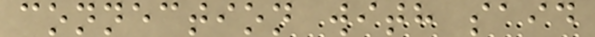connection with said
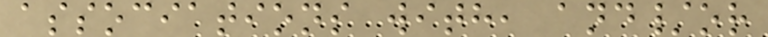associations with, and/or
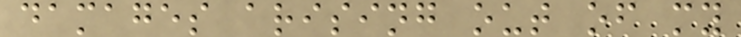damages arising out of my
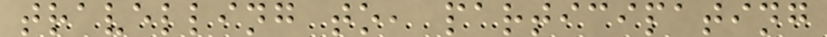travelling to, participating
